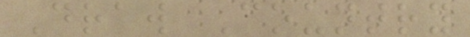Draw Country
